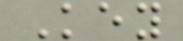Key
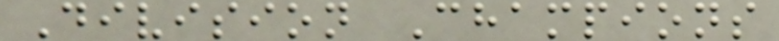Division Champions
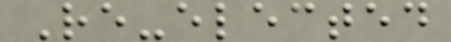Re-elected
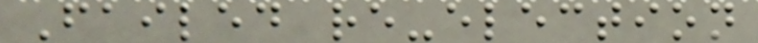Failed re-election
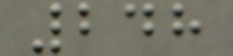248
